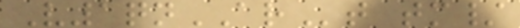V1qnARt tm/
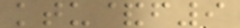ktu&f9
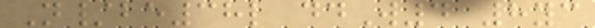N/be38l ddW4 8yc
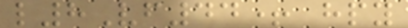l8Vf44+ hpy
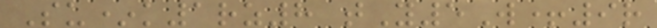Su*k1rz8 tY5W+9r
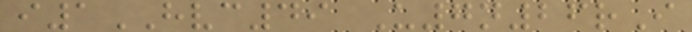i1HVC49 U7n26rI
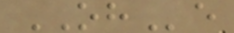OHe
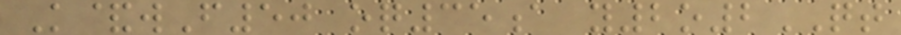K&wF50 oq35a y2o2QT
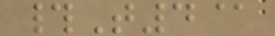#T4@
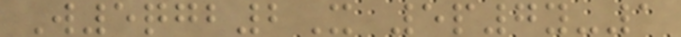W5qgb2X 5p7y-1
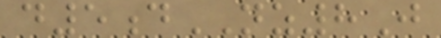d5dNZ8J
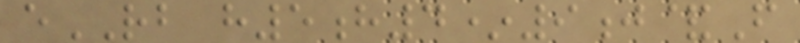eRB h5h4*9j&F
